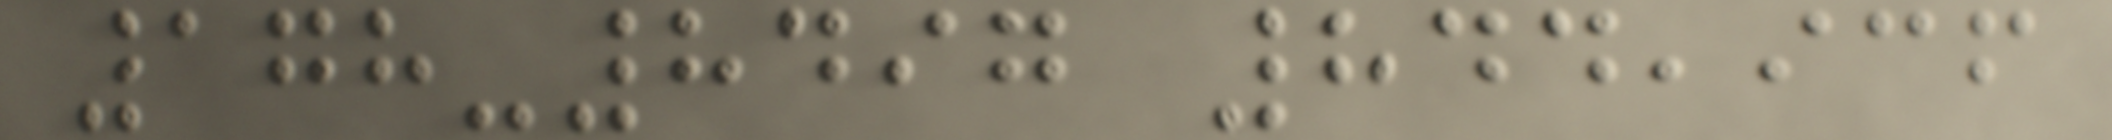178-8497 844,936
